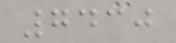7430
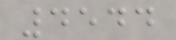4544
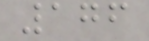176
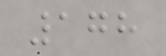178
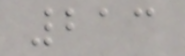213
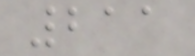211
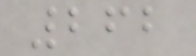262
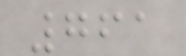761
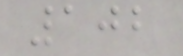102
